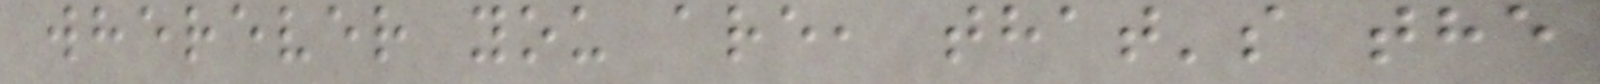wherever you are, that's the
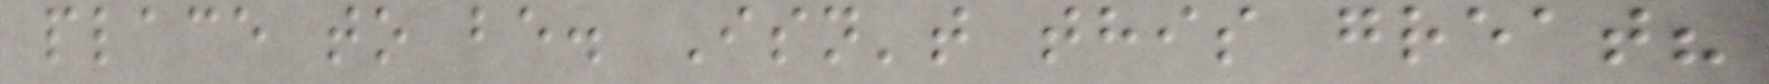place to be. Isn't this great?
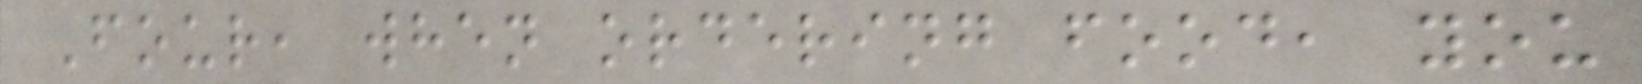Four, when ordering food, you
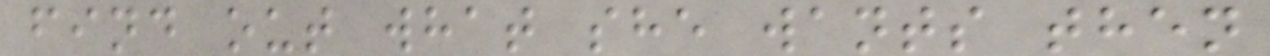find out what she wants then
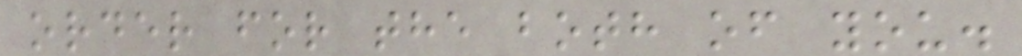order for the both of you.
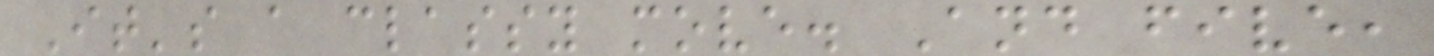It's a classy move. And five,
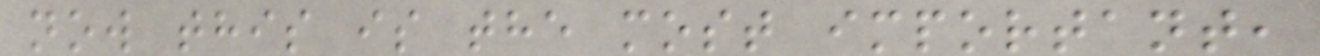now this is the most important,
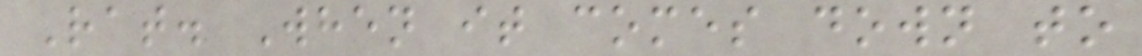Rat. When it comes down to
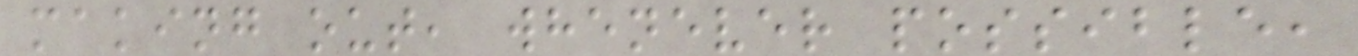making out, whenever possible,
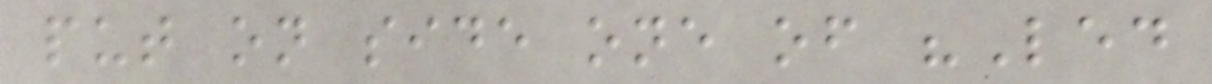put on side one of "Led
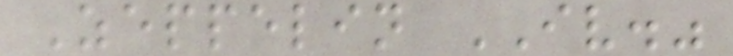Zeppelin IV."
